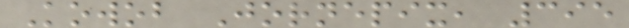Kowob Jornepix, 395
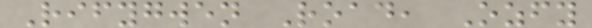Rifygwen Road, Ozfy
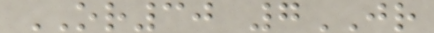OR30 7JR
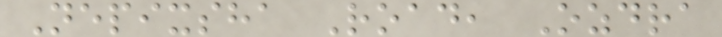Nepixsha Road, Ozdra
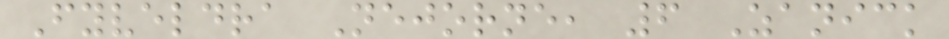Fyveldra Nejorne, 6 Zanick
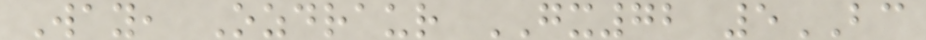Way, Ozdraur GX72 5BC
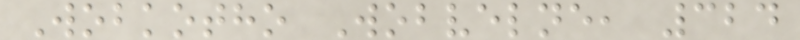Wobkotho Wobvelne, 324
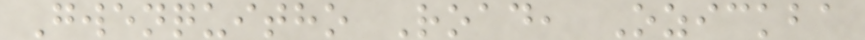Gwenquitho Road, Ozickba
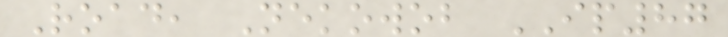Road, Nekowob IP87
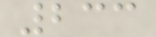233
